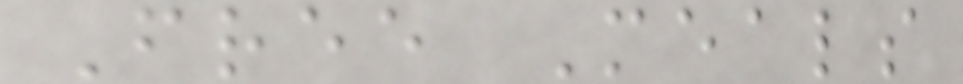Free Meals
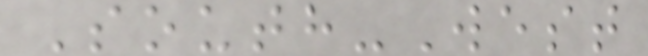South-West
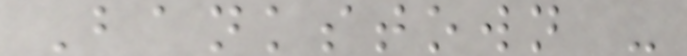Bankstown -
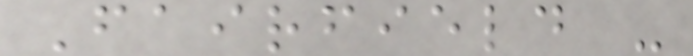Fairfield -
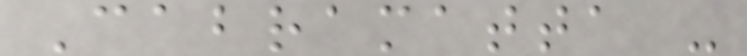Cabramatta -
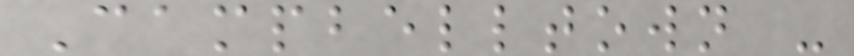Campbelltown -
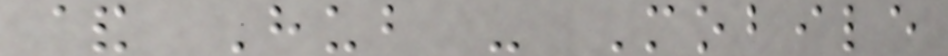& Hub - Mobile
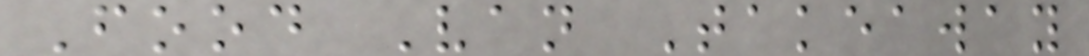Food Van Takeaway
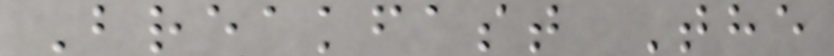Breakfast The
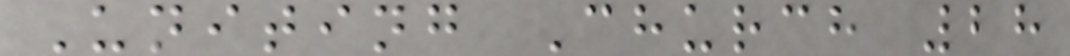Uniting Church 28
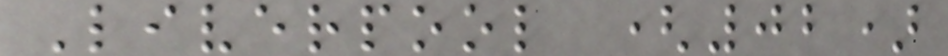Liverpool (02)
